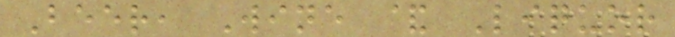Beer, Wine & Liquor
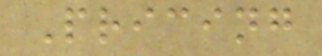Pricing
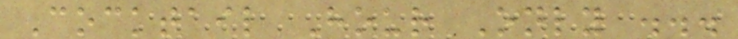Cocktail Hour Only ...
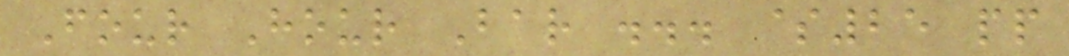Four Hour Bar ... $25 pp
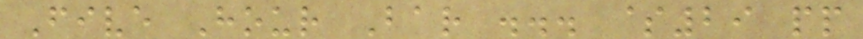Five Hour Bar ... $29 pp
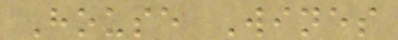House Wines
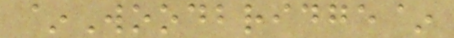~Woodbridge~
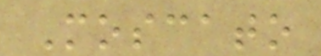Moscato
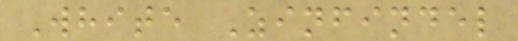White Zinfindel
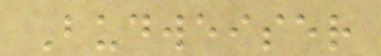Budweiser
